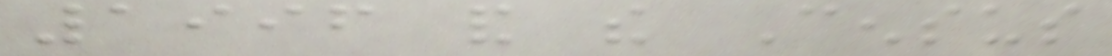1996 and the Census
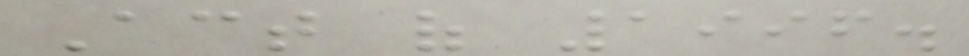Act of 1996.
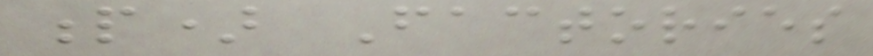p) Factories
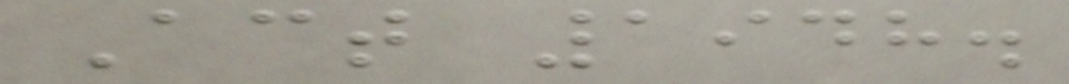Act 1948.
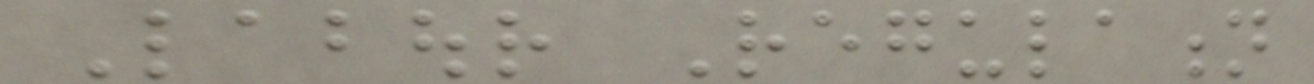Labour Regulation
